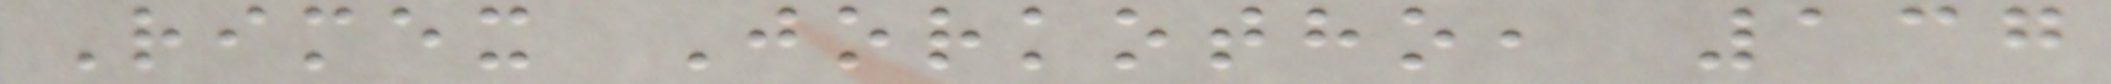Rimex Jorkotho, 137
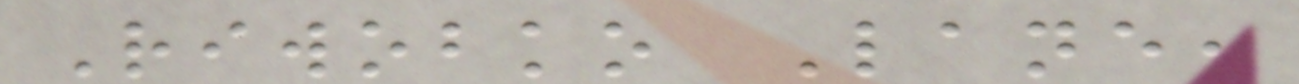Riwobko Lane,
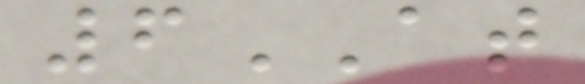6AT
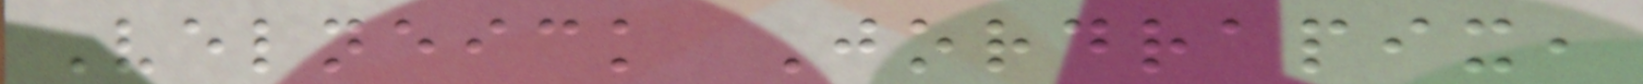Velneick Jordrapix,
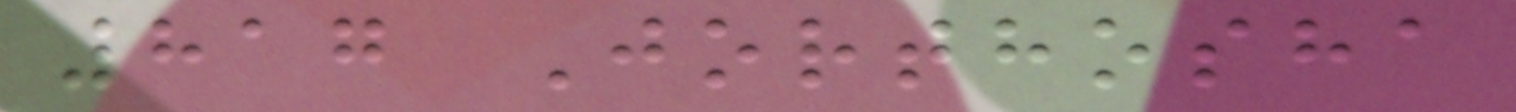817 Jorthosha
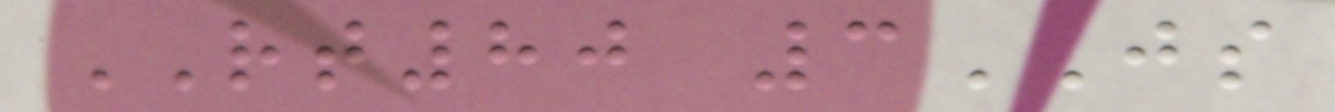RT80 3JS
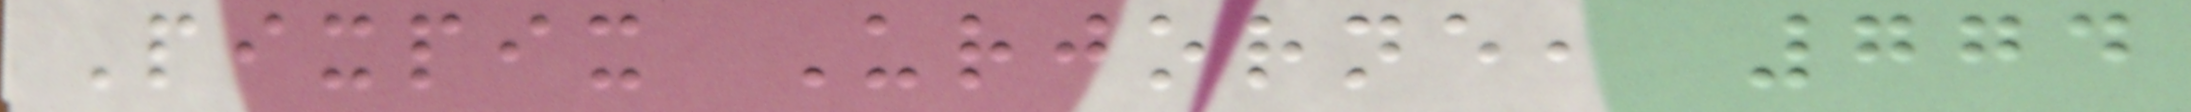Pixpix Urjorne, 774
